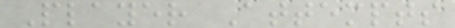Player Attempts
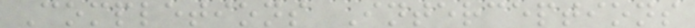Completions Interceptions
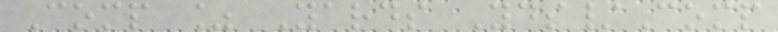Comp % Yards Yds/Comp
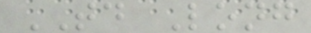TD Long
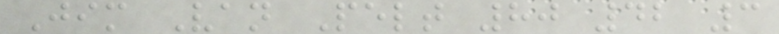Jim Van Pelt 80 42 3
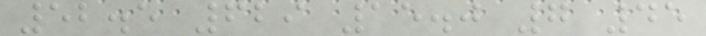52.5 629 15.0 7 45
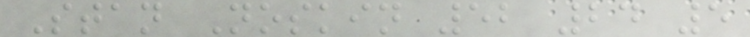Stan Noskin 52 24 5
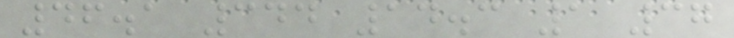46.1 344 14.3 1 37
